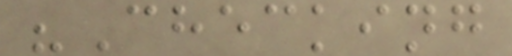"Checking
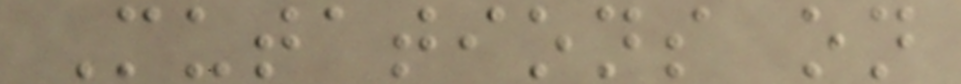Mutations on
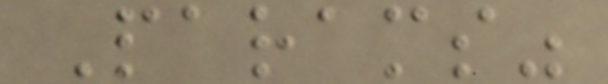Params"
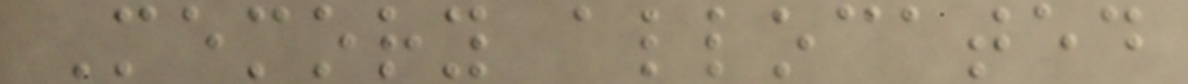Memory allocated
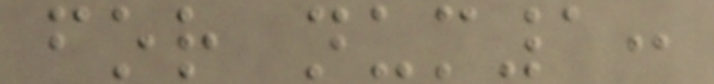for num1:
